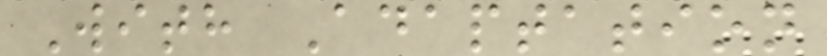With Adaptation
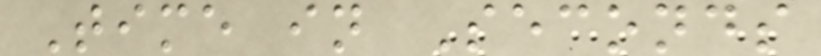Time in Seconds
